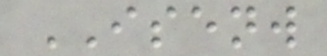ISENW
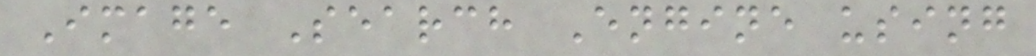Image Search Engine using
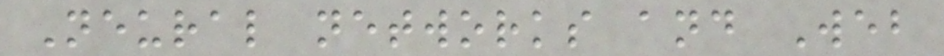Neural networks and Web
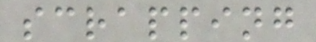scrapping
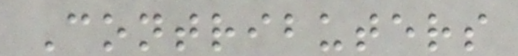Contributers
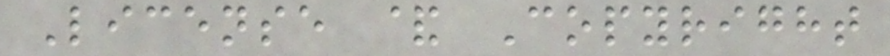License & Copyright
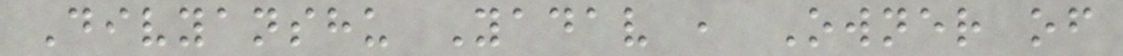Divyanshu Yadav , Owner of
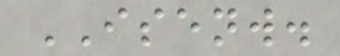ISENW.
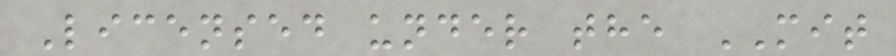Licensed under the MIT
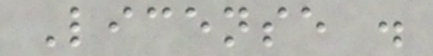License .
